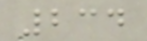234
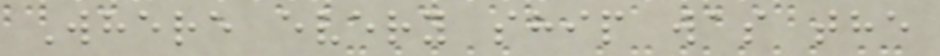Where every ship was the
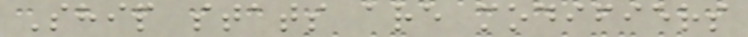Ship stats are modifiers
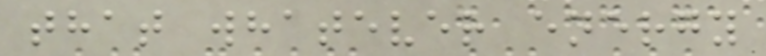that whatever energy
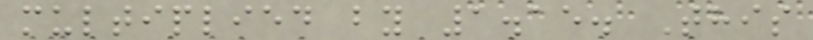multiplied by 1.15. This
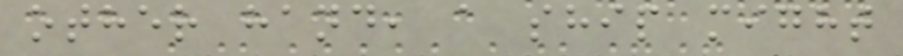other hand, a ship might
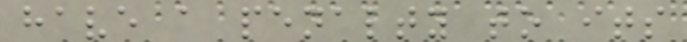have a penalty to its
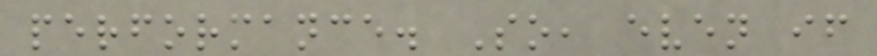performance. So, even if
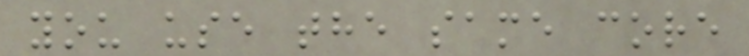you use the same core
